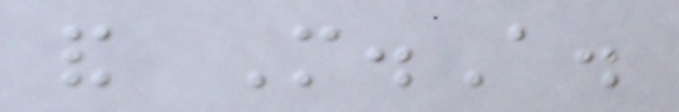and M.A.
